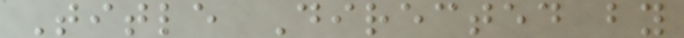Title Directed by
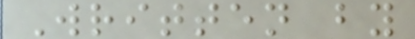Written by
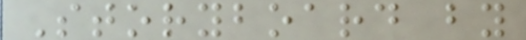Storyboard by
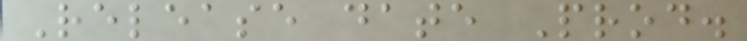Release date Prod.
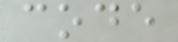code
